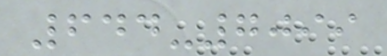644-7099
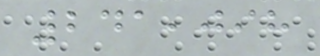241,098
